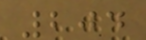204
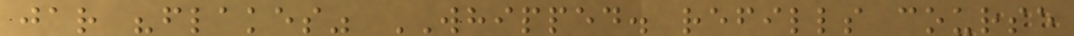jar "flakes" WHIPPED. refills course
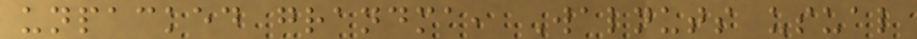unpacked grandma, Walnuts usual
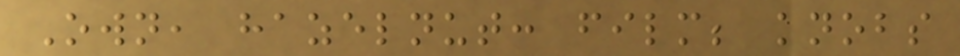Own, hazelnut: film; knobs
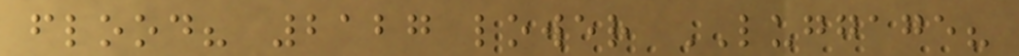flood? 2127 lower LUGGAGE?
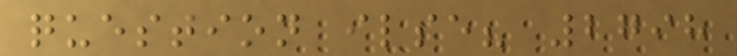question ilse? 2798
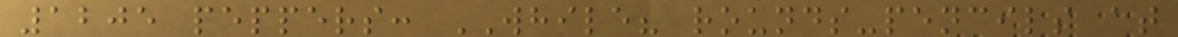1205 peppers: WHILE? rounds-pencils at
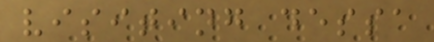visiting dessa
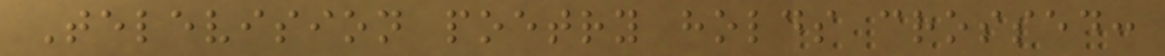Television poetry holds crossed:
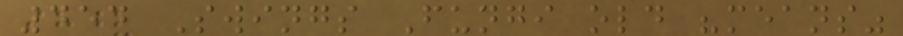454 Swings Fungi old "means"
